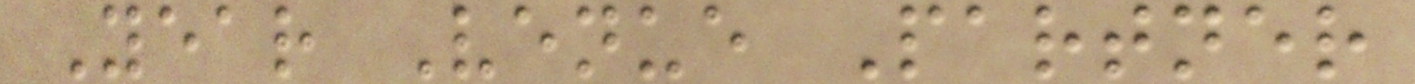Year Venue Partner
